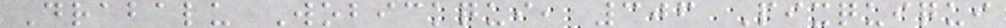Drabalu Wobickqui, 306 Pixquiqui
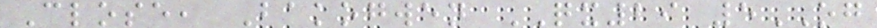Close, Bakogwen QX29 5OG
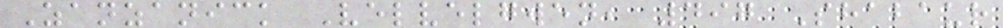Zanzanick Velvelgwen, 497 Shabaur
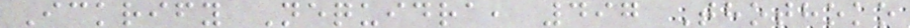Ickrify Nequidra, 497 Thothoko
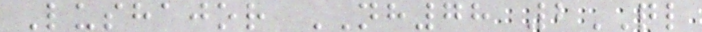Lushajor NH78 2QL
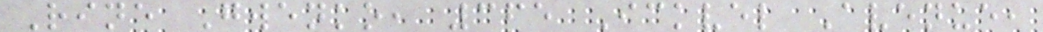Rine Gwenko, 365 Ickvel Avenue,
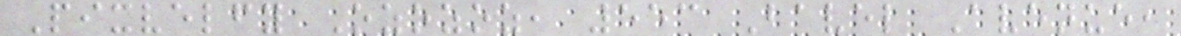Pixvelfy Ozozoz, 553 Bavel Avenue,
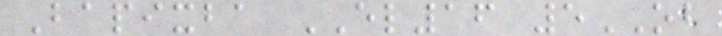Bapixba EL16 5OB
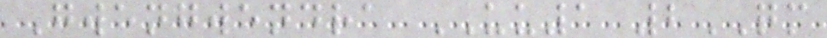Gwengwendra UU1 2QM
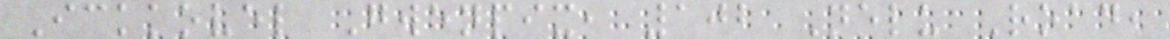Ickkovel Gwenpix, 102 Nelu Road,
